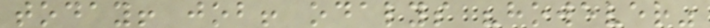today! job! odalys "however"
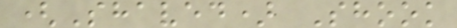(Shaved) Shook
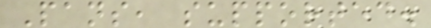Pans, supported.
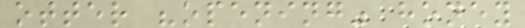otter "opening" honey
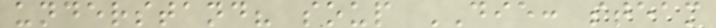understand? soup DIE: steam
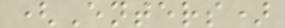(Enters)
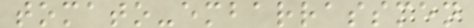tomato-embarrassmen
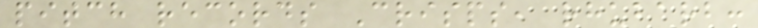pitch records Crisps, rhubarb:
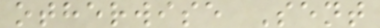otherwise Sent
